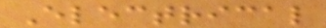Electrical
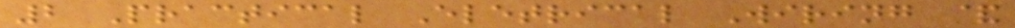2 Practical Eletrical Wiring &
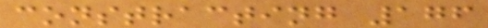constracting 176
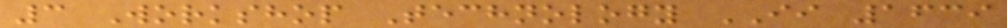3 Workshop Technology II 1639
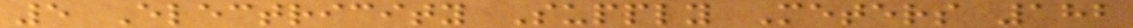5 Electricity Supply Meters 182
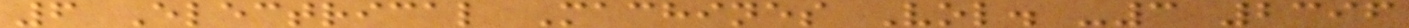6 Electrical Machines Vol. -3 2396
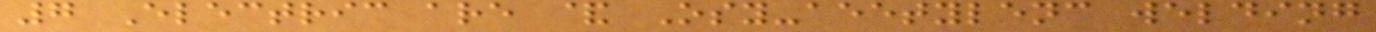7 Electric are & Osy-aeetylenc welding
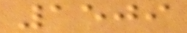1509
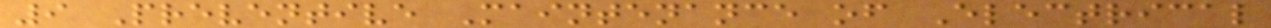9 Preventive Maintenance of Electrical
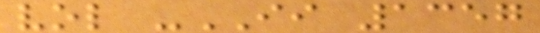vol -II 1357
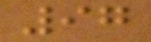97
